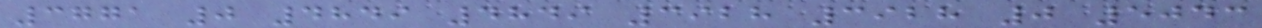3771 0 4849 4849 3928 3928 0 5043
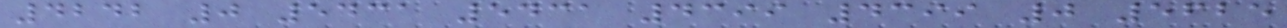4242 0 5431 5431 4399 4399 0 5625
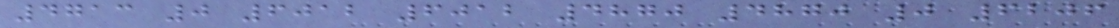4713 0 6012 6012 4870 4870 0 6206
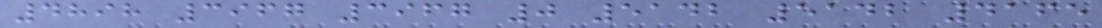4898 3967 3967 0 5142 5142 4165
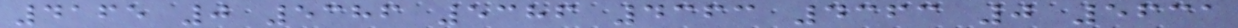4165 0 5386 5386 4363 4363 0 5631
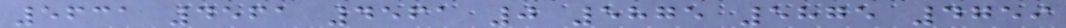5631 4561 4561 0 5875 5875 4759
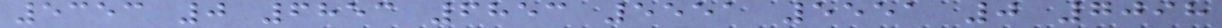5353 0 6853 6853 5551 5551 0 7098
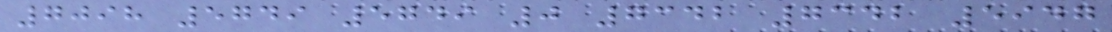7098 5749 5749 0 7342 7342 5947
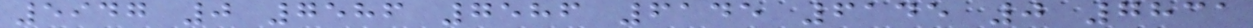5947 0 7586 7586 6145 6145 0 7831
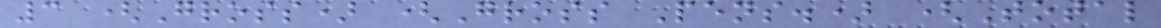3 (Gross) (Gross Pens.) (Total
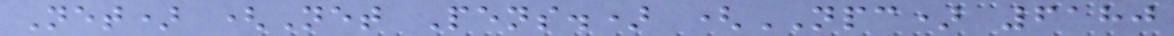Net) (Net Pens.) (NPC) 6180
